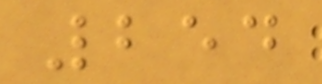254
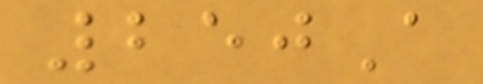250A
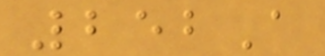252A
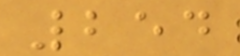254
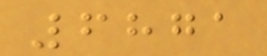6871
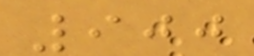900
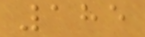185
